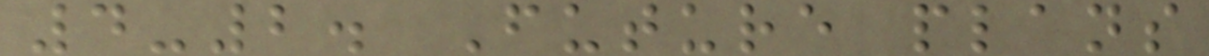4-2. Future plans
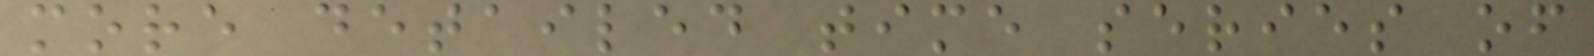more detailed time series of
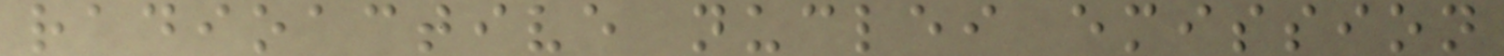radioactive nuclei emission
